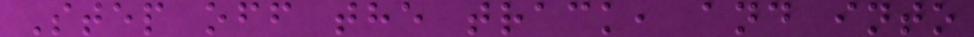Step off the track, and into
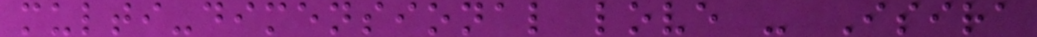multi-dimensional love - Isira
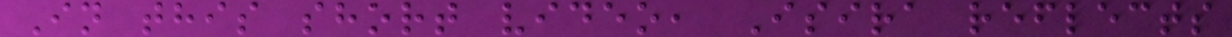In this short video, Isira reflects
